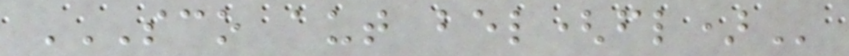SCO AUT BEL(FL)
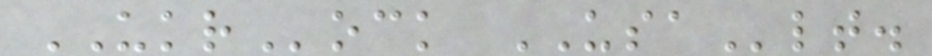UKRock USAlt.
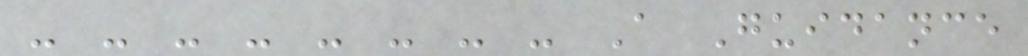- - - - - - - - A Guidance
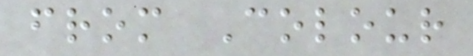from Colour
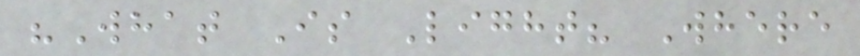"What Is Light? Where
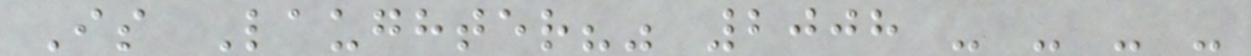Is Laughter?" 2008 - - - -
